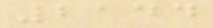2144
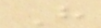H
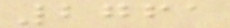2761
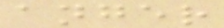anger
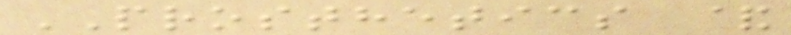PROSTHETICS &
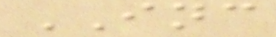INC
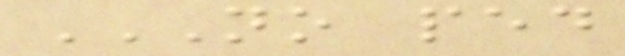NO PED
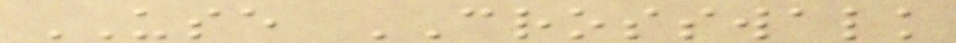USE CROSSWALK
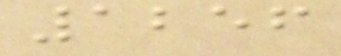1256
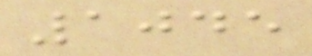1045
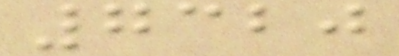7320
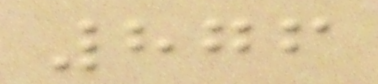876
